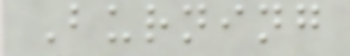Burning
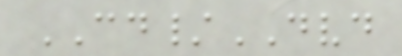CD/DVD
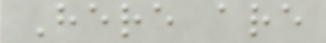Here are
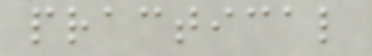practical
